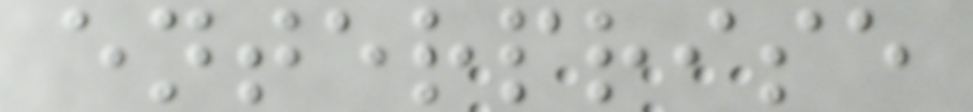enterprise
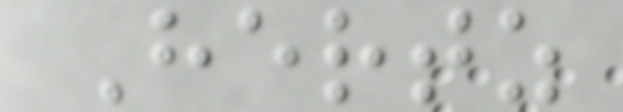Hertz
